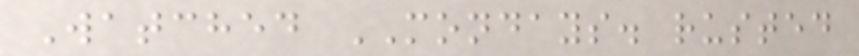Watched MONDAYS. rusted
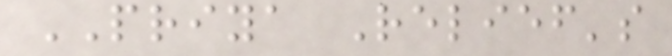PRIYA Relief's
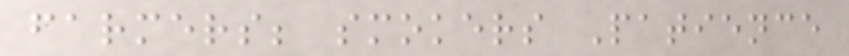farmers; smokers Patience
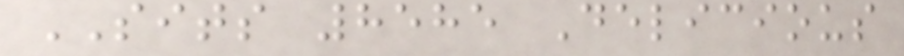SITS 8585 Delicious
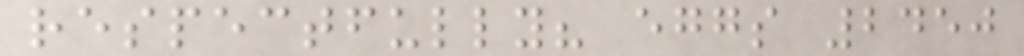respectfully? eggs 2450
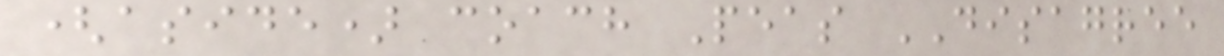(aside) coach Peas DISAGREE
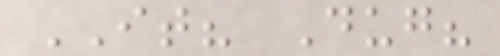IT? Dug?
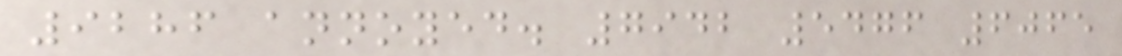9286 annoyed. 7942 5476 6065
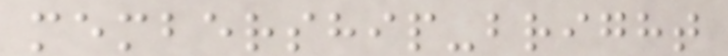membership-bright
